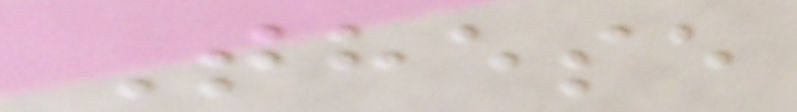These
